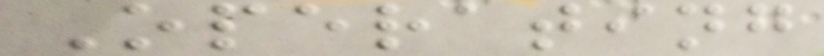Operating
